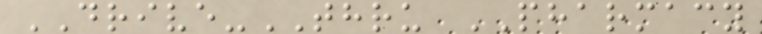DRIVE-THRU PHARMACY
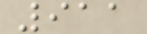911
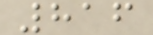816
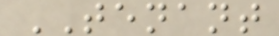TENANT
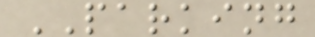PARKING
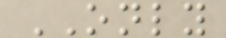ONLY
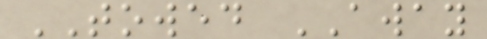TOWED AWAY
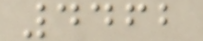4462
